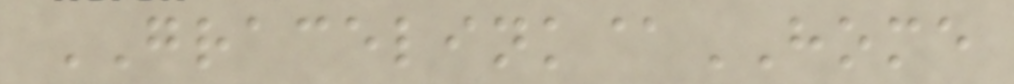GRACELINK@HOME
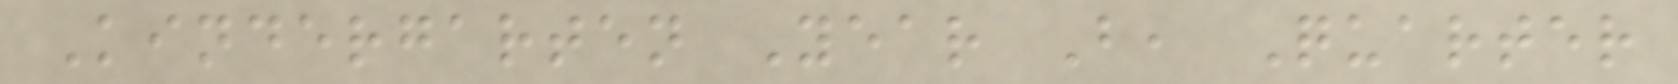Kindergarten Year B, Quarter
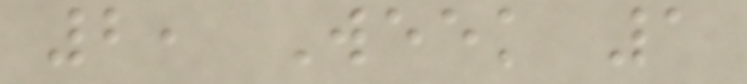2, Week 1
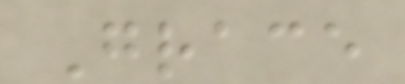Grace
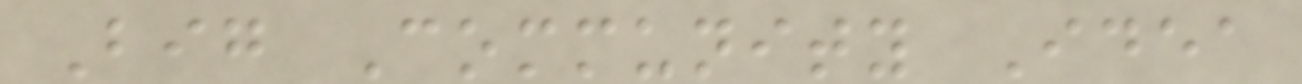Big Community Idea
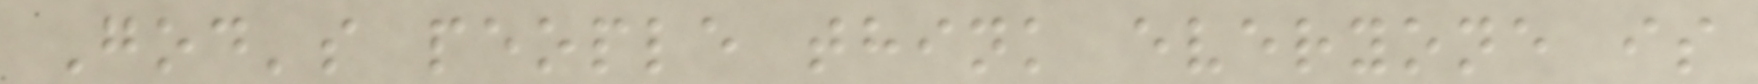God's people think everyone is
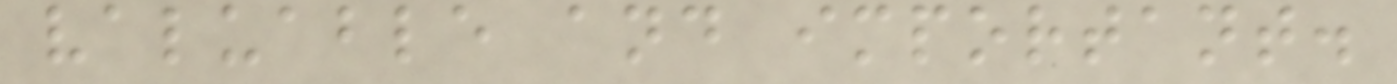valuable and important.
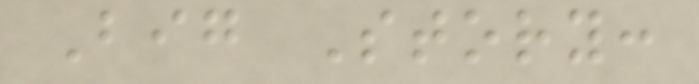Big Story:
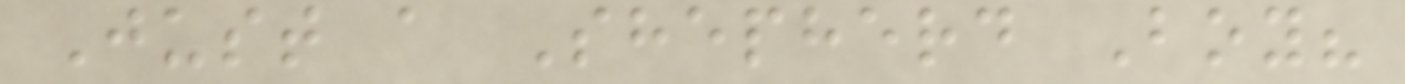Just a Shepherd Boy?
